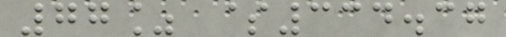77% $334.37
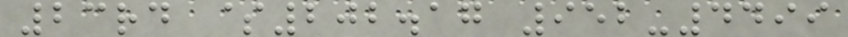23rd $202.17 952-4499
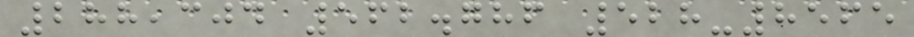288,304 562.786 528-8565
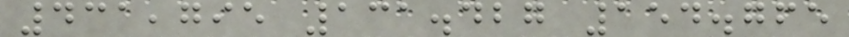431,795 131.427 154.765
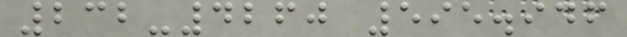232-4260 595.946
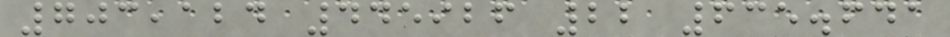703,124 445926 22 635.641
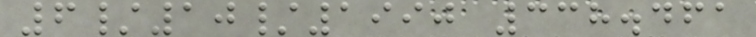6/10/1990 338.461
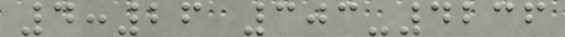4:26 303-4236
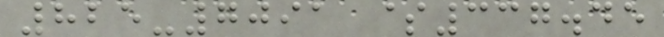825-7091 $337.45
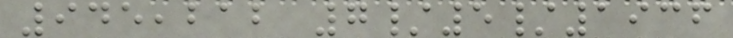945,212 7/5/1936
